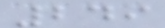249
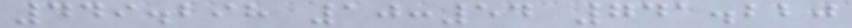449.298 10:54 741.220
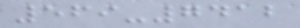569-7412
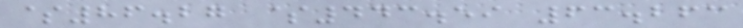$86.27 $443.59 63.263
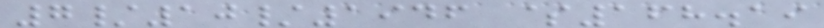7/10/1946 $168.19
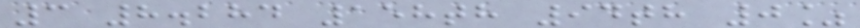3 8.284 158th 94th 0%
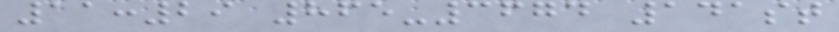11:29 865-3674 141st
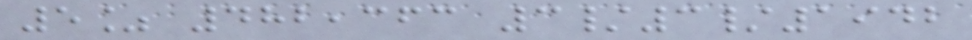5% 482,363 3/3/1942
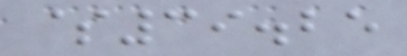$39.25
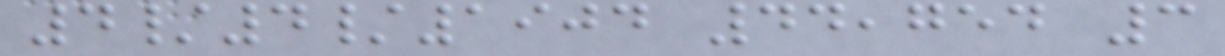4/4/1904 44,754 3
